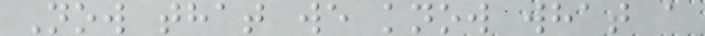Now that we know what a
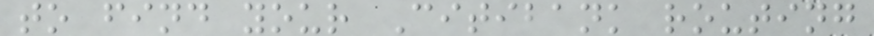to find your Citibank routing
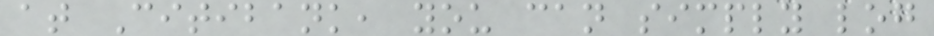at Citibank, you can simply log
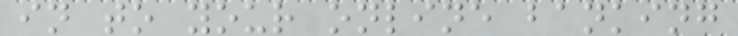in to your online banking
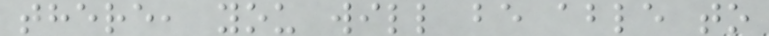there, you will be able to
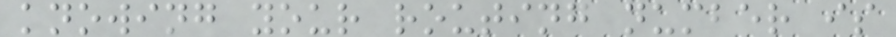knowing your routing number is
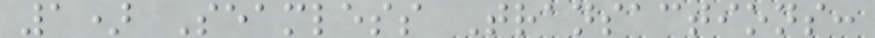1) Seamless Transactions:
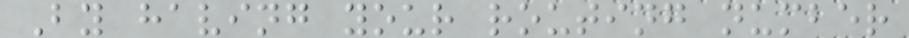By having your routing number
